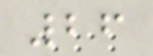26
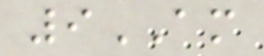9AM
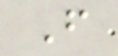F
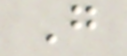G
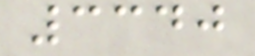3340
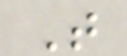T
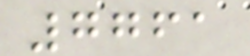7761
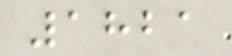1821
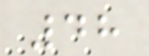48
